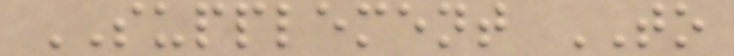SUPPLEMENT TO
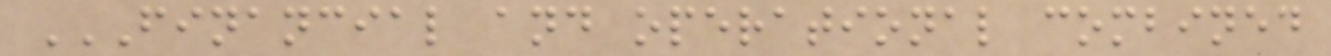FINANCIAL AND OPERATIONAL COMBINED
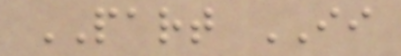PART II
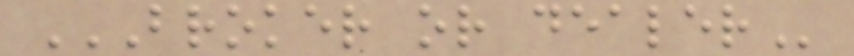BROKER OR DEALER
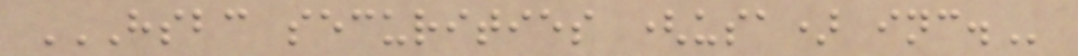HSBC SECURITIES (USA) INC.
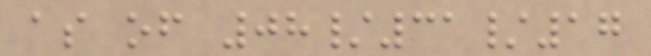as of 08/31/17
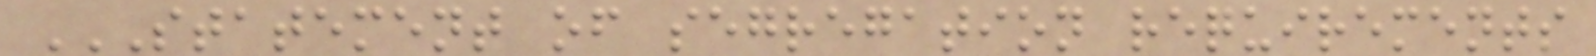STATEMENT OF SEGREGATION REQUIREMENTS
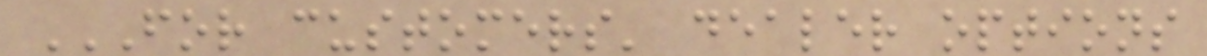FOR CUSTOMERS' DEALER OPTIONS
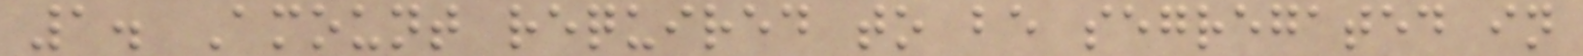1. Amount required to be segregated in
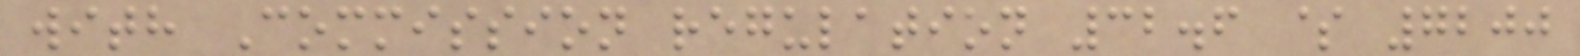with Commission regulation 32.6 $ 7200
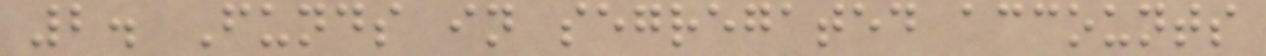2. Funds in segregated accounts
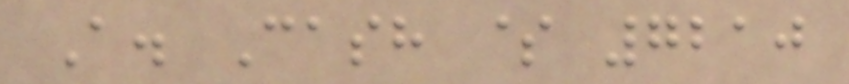A. Cash $ 7210
